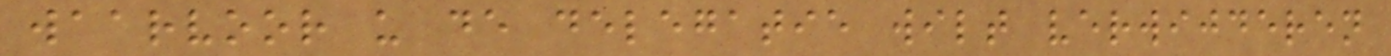waarvoor u de delegatie wilt verwijderen
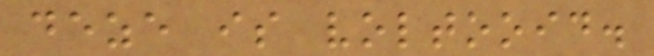deze is voltooid.
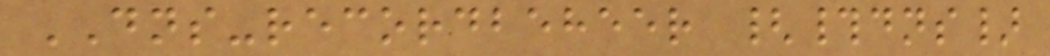DNS-recordbeheer {#dns}
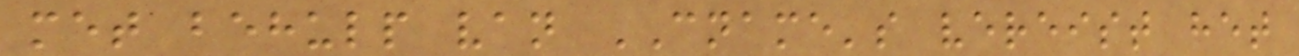met behulp van CNAME's vereist het
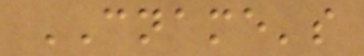CNAME's
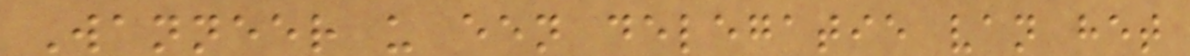Wanneer u een delegatie van het
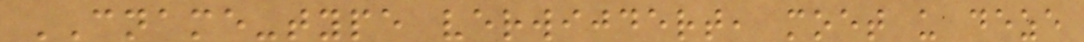CNAME-type verwijdert, moet u deze
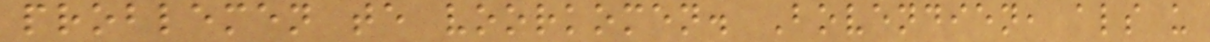problemen te voorkomen. Bovendien, als u
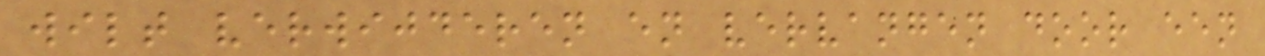wilt verwijderen en vervangen door een
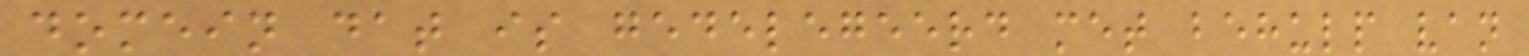domein dat is gedelegeerd met behulp van
